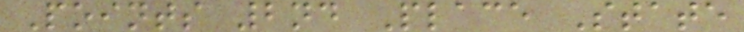Points 2nd Place State
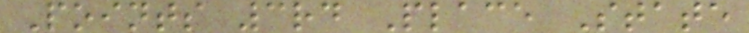Points 3rd Place State
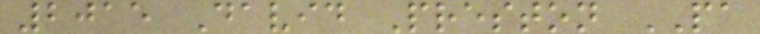2015 David Preston PA
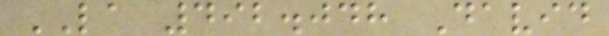LA 492.048 David
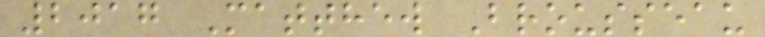2017 Matthew Brousseau
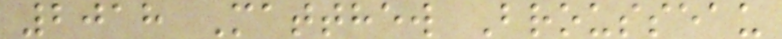2018 Matthew Brousseau
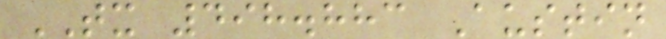TX 498.883 Austin
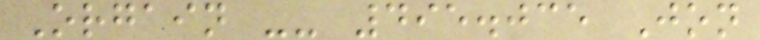Orgain -- 495.035 Jon
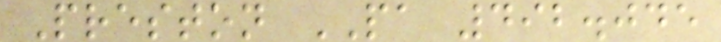Preston PA 492.045
